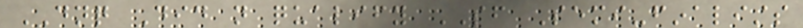DNQ Did not qualify SF Semi-finalists
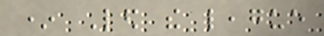* Led the league
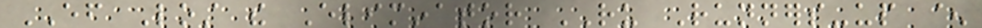EF Lost the Eliminator RU Runners-up ^
